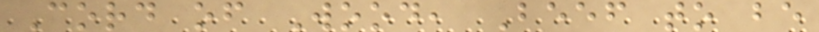Cord of Wood, Beef to be
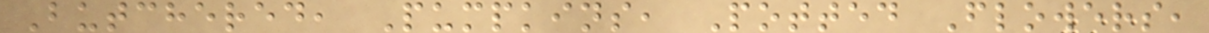Butchered, Pumpkins, Potted Flowers,
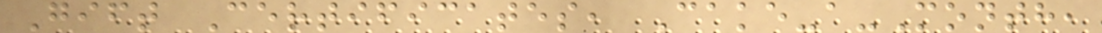Gift Certificates, Cake-a-Month,
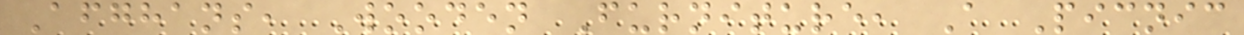Afghans, Wooden Furniture, A Picnic
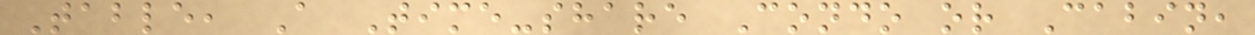Table, A Time-share Condo or Cabin,
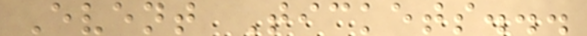Event Tickets...
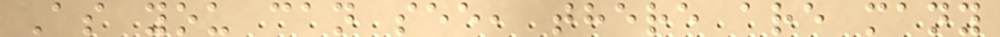As you can see, there are many
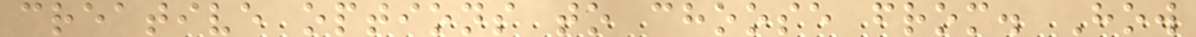creative options to choose from. How
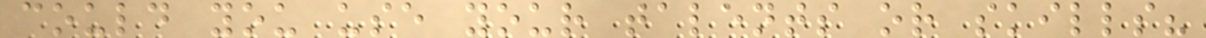could you use your talents or skills?
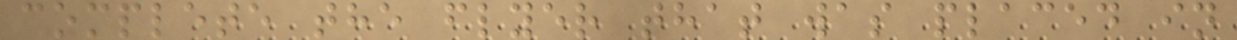complete the flyer that was placed in
